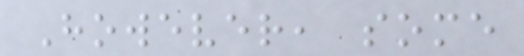However, some
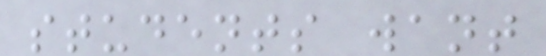students want
